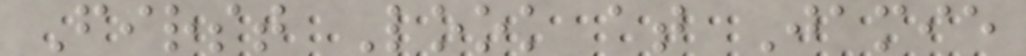First Look at Jamie
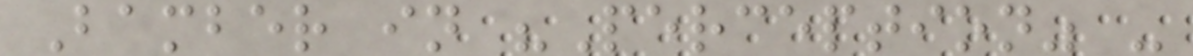Bamber in "Perception" -
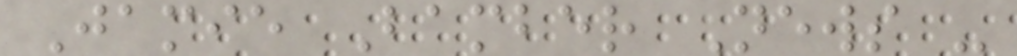Jamie Bamber News -
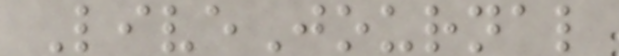LiveJournal
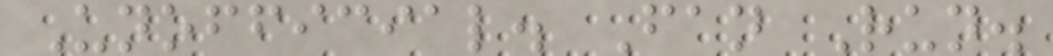Unofficial. Fan Run.
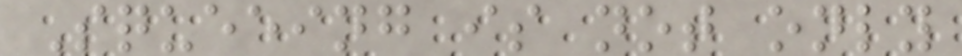Squeeing is not only
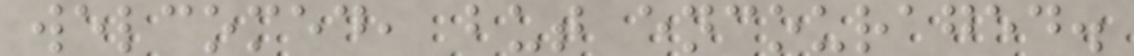welcomed, but encouraged.
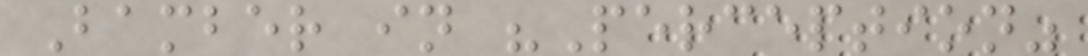Bamber in "Perception"
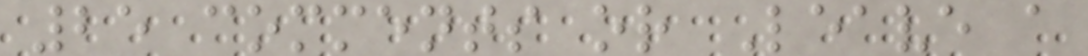25 comments or Leave a
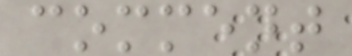comment
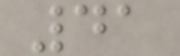41
